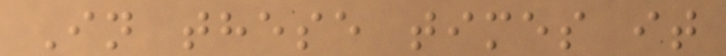In these times it
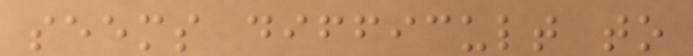seems difficult to
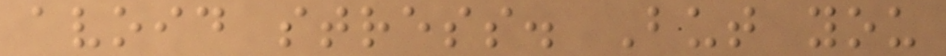avoid stress. But you
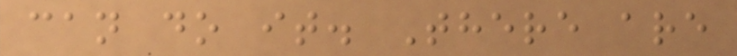can do it. There are
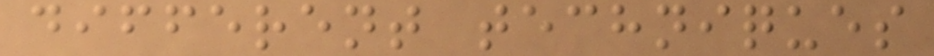different techniques
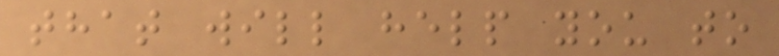that will help you to
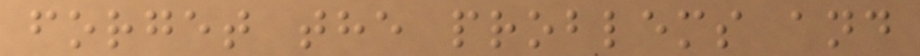forget the problems and
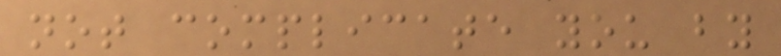not complicate you by
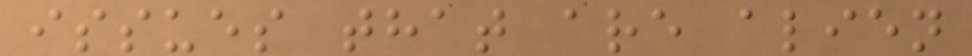issues that are alien
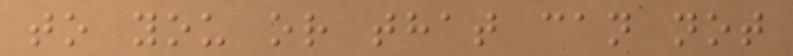to you or that can not
